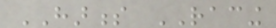HARNESS RACING
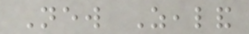New Zealand
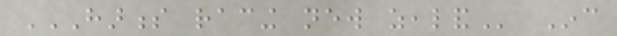HARNESS RACING NEW ZEALAND Inc
